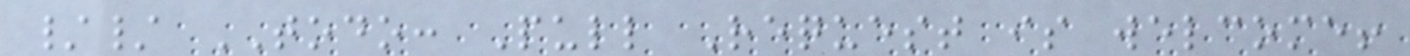// TODO: Pull Request is welcome!
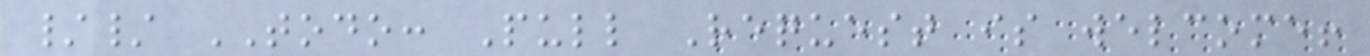// TODO: Pull Request is welcome!
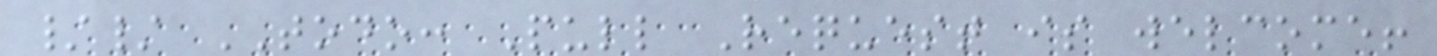// TODO: Pull Request is welcome!
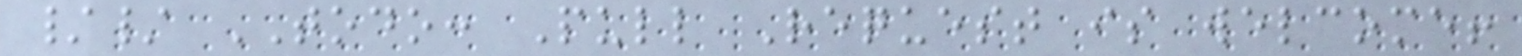// TODO: Pull Request is welcome!
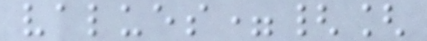values={[
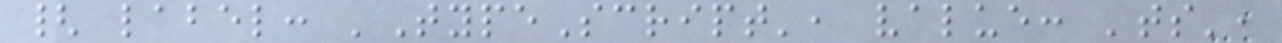{ label: 'TypeScript', value: 'ts',
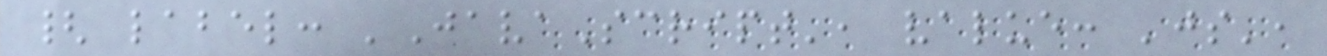{ label: 'JavaScript', value: 'js',
